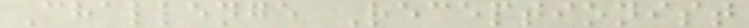Challenge Receptionist
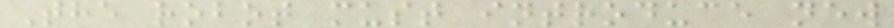The robot must introduce new
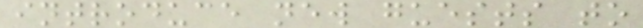introduce new guests to
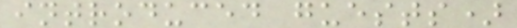introduced guests)
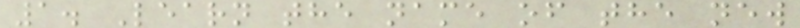1. Learn the name of the new
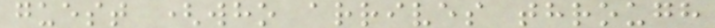guest (who arrives through
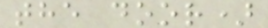the door)
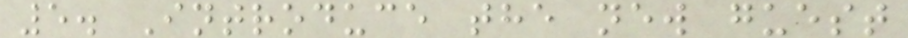5. Introduce the new guest
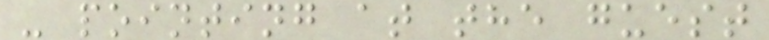- pointing at the guest
